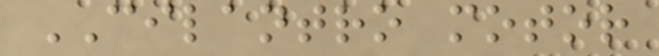CILANTRO motor
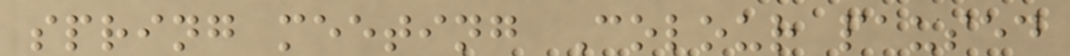spring meeting Colour paused
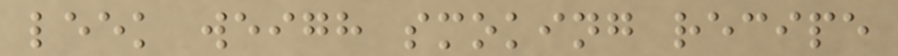leek weigh smoking recipe
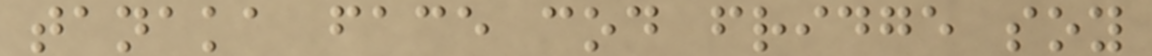tanaka face cod fridge soy
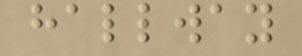hallway
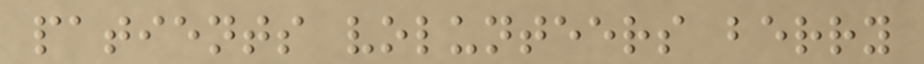patients volunteers berry
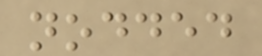nodded
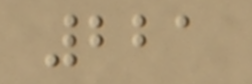221
